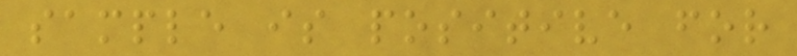sample is positive for
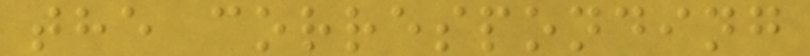the corresponding
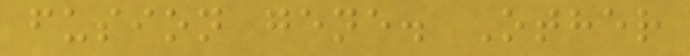fusion gene. Other
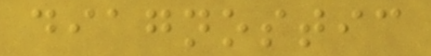diagnostic
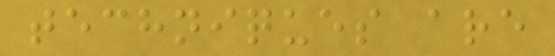techniques are
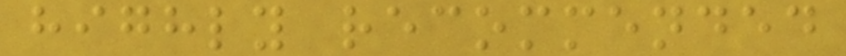highly recommended
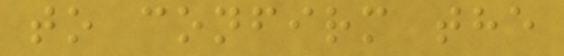to confirm the
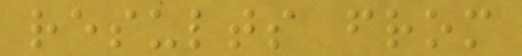results from
